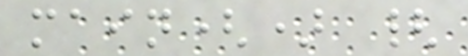main() {
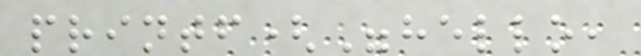printf("hello,
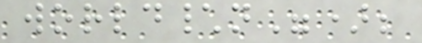world\n");
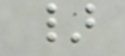}
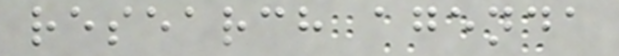research agenda
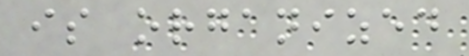is organized
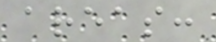areas:
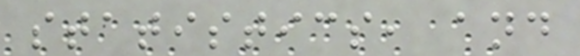statistics, and
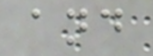and
